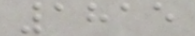1815
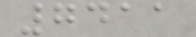7411
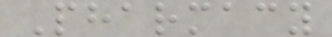Pharmacy
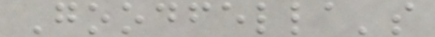Goodfella's
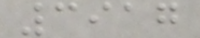3917
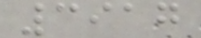3917
